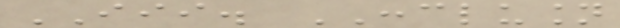III. CONCLUSION
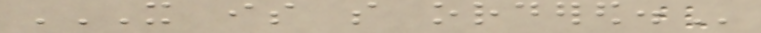IT IS SO ORDERED.
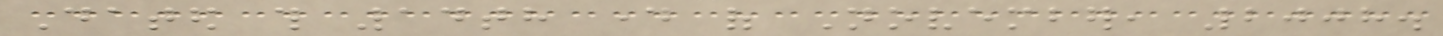Dated this 14th day of November, 2008.
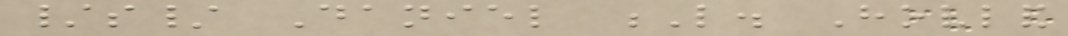/s/ Daniel L. Hovland
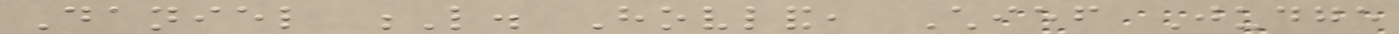Daniel L. Hovland, Chief Judge
